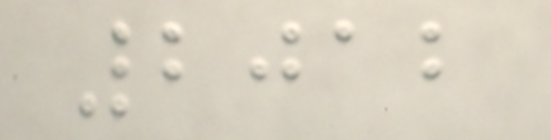2012
